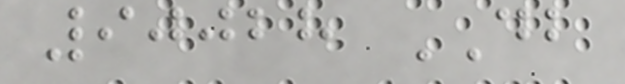90028 DB
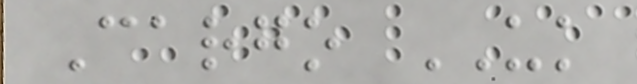Cargo UK
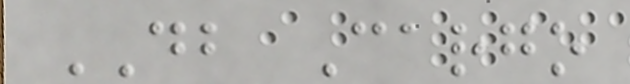DB Cargo
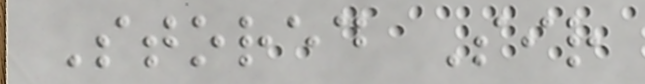Stored Sir
